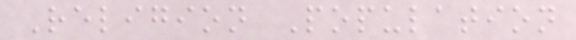Religion Population
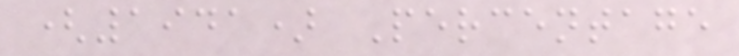(1941) Percentage
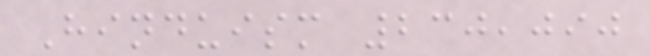Hinduism 230,090
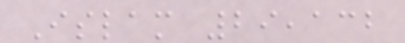Islam 29,132
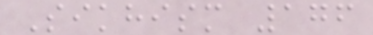Sikhism 176
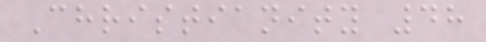Christianity 48
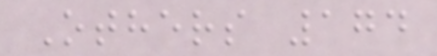Others 174
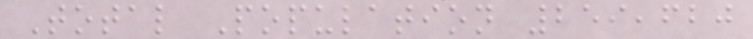Total Population 259,620
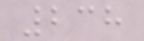238
